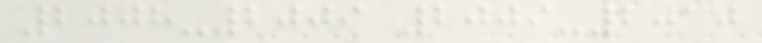2008-2009 2009-2010
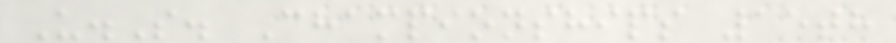U.S. Championships 15th
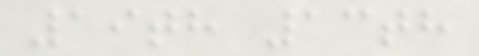19th 13th
